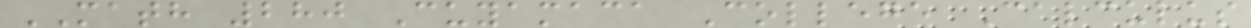MATH 280 Cuyamaca College Calculus
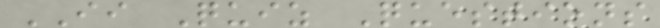II Quiz Questions
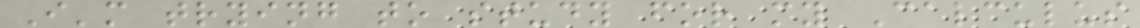I'm trying to study for my Calculus
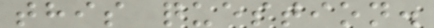this question.
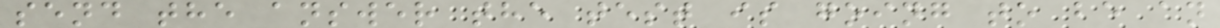send the answer the test is going to be an
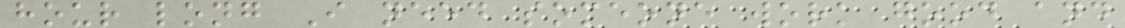hour long I need someone work good and
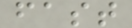fast
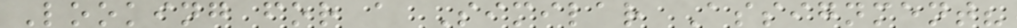Looking for a Similar Assignment?
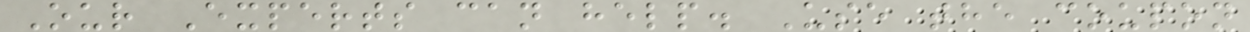Our Experts can help. Use the coupon
